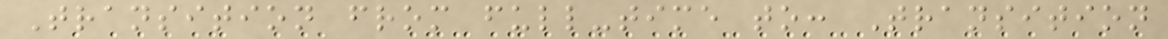Transition from full-time to: Transition
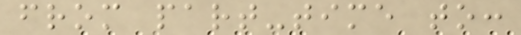from part-time to:
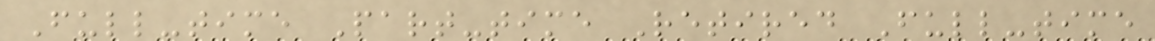Full-time Part-time Retired Full-time
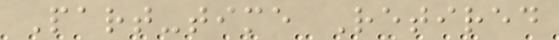Part-time Retired
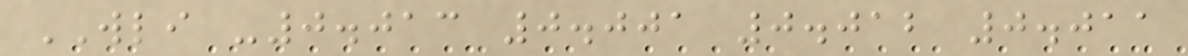WLI -0.013 0.001 0.012 0.011
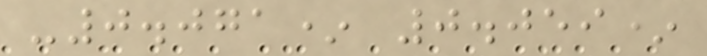-0.071* 0.059*
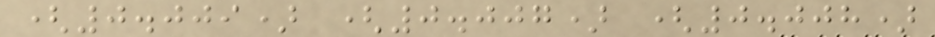(0.009) (0.007) (0.008)
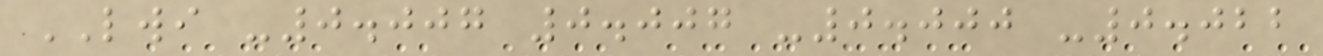LWI -0.007 0.007 -0.000 -0.022
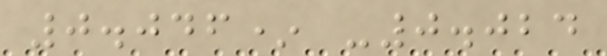0.046* -0.024
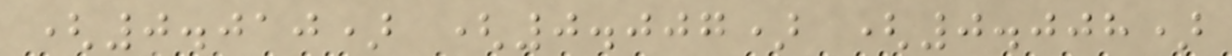(0.010) (0.007) (0.008)
